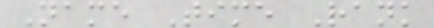Name Time Rank
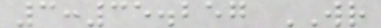3:35.257 WR
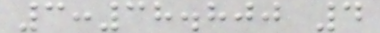3:38.800 4
